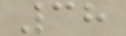38
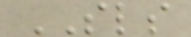SLS
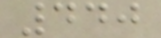440
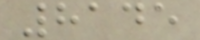8145
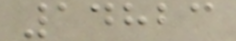14823
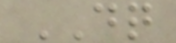DQ
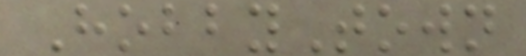HobbyTown
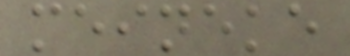meineke
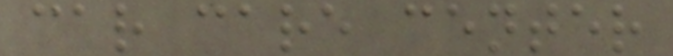car care center
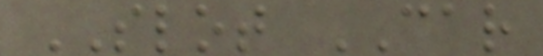SLOT CAR
